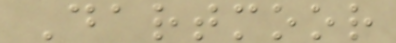Dartmoor
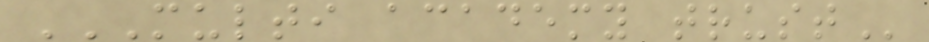MULTI ACADEMY TRUST
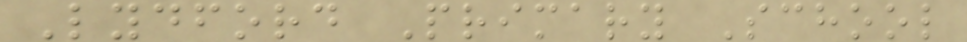Lydford Primary School
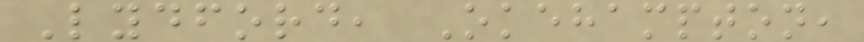Lydford, Okehampton,
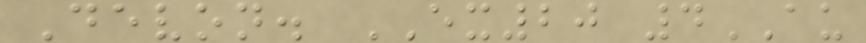Devon. EX20 4AU
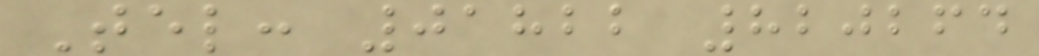Tel: 01822 820264
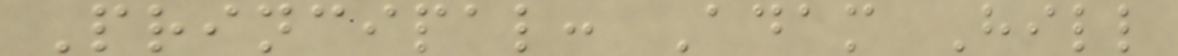Principal: Adam Hill
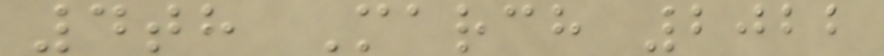4th March 2022
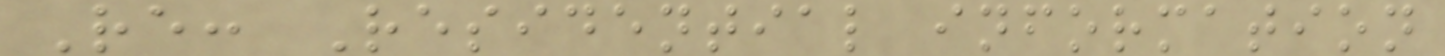Re: Residential information
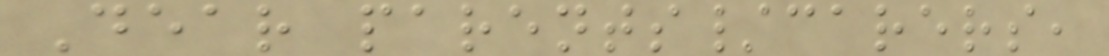Dear parents/carers,
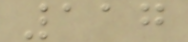117
